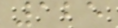125
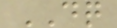DQ
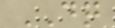DQ
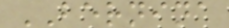BERNINA
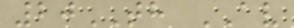20TH AV
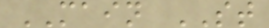MAIN ST
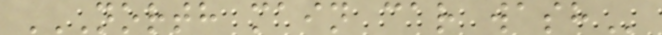NORTH MAIN CAR WASH
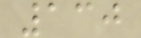130
